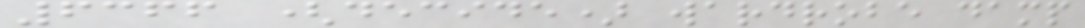6366 (decide) wardrobe damp
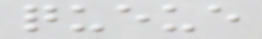queue
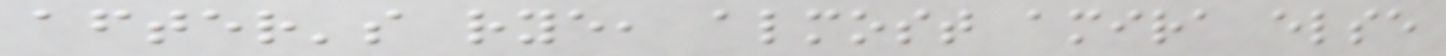after's rye, almost amira else
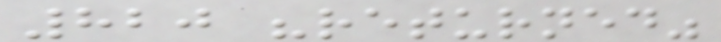820 "returned"
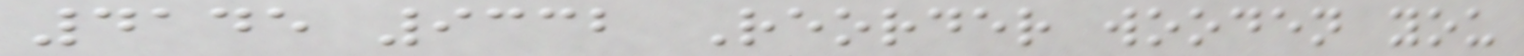4145 9332 Reorder wooden you
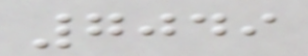7049
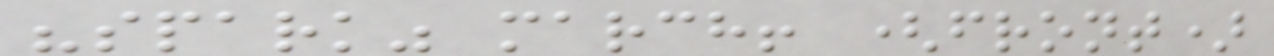"spark" march! (front)
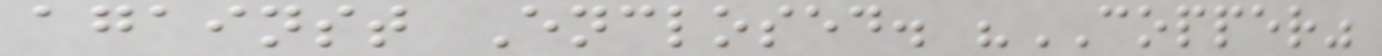against Enclosed. "COPPER"
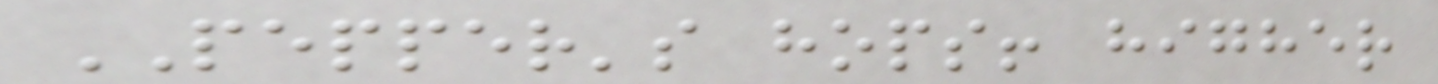PEPPER's hops! higher
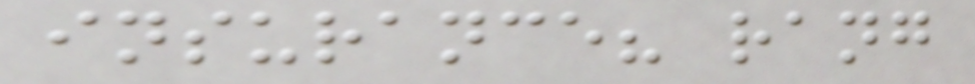insurance? rang
